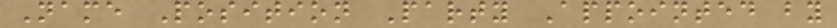Name Position Party Appointed by
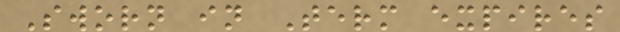Sworn in Term expires
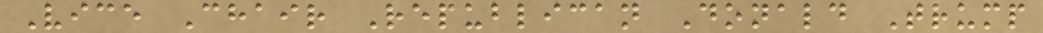Vice Chair Republican Donald Trump
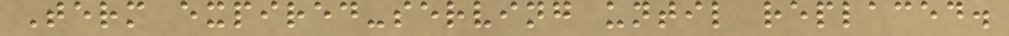Term expired-serving until replaced.
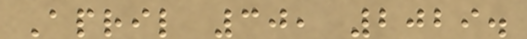April 30, 2029.
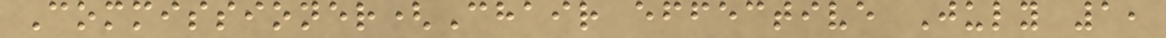Commissioner(Chair effective July 1,
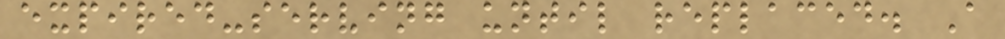expired-serving until replaced. A
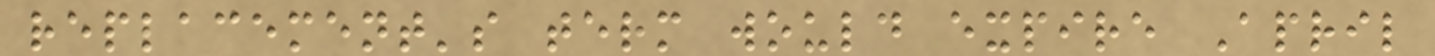replacement's term would expire April
